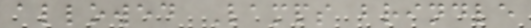allowed Lamps brindle
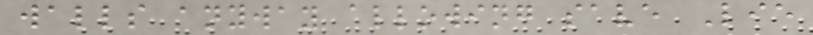walls anyway allowing save Lie
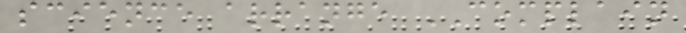science arrange COMPLAIN
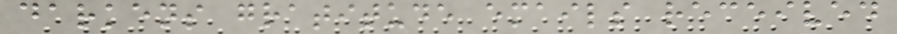darkens gratitude emails received
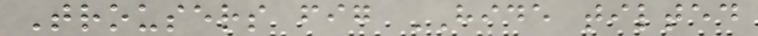Trousers fig HIDE tilted
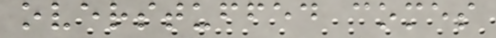overstuffed comes
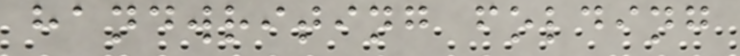handwriting folding
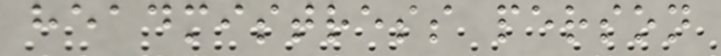headmistress person
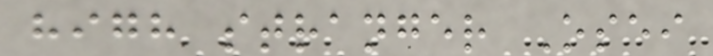high stranger Osei
